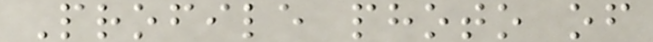Profile photo of
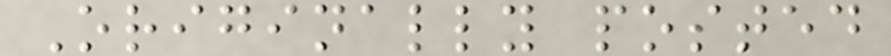Originally posted
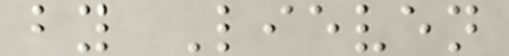by Lieven
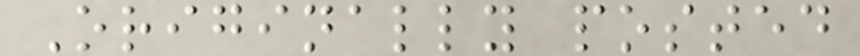Originally posted
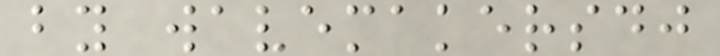by wavemakersdj
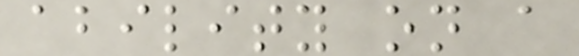ability on a
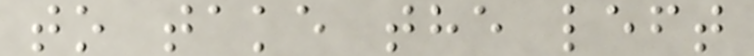to take the left
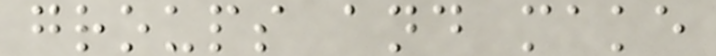groups and make
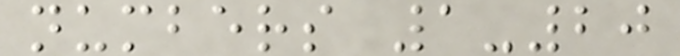numbers 1-20
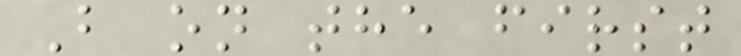B on the first
